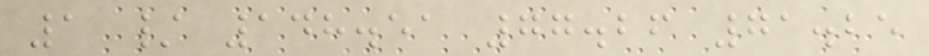1 / 148.51 77.26 71.25
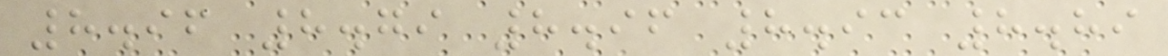8.96 8.79 8.96 8.93 8.89
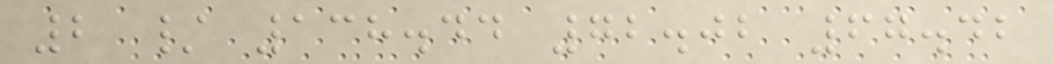2 / 138.44 72.02 67.42
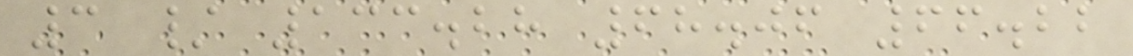3 / 133.28 68.06 66.22
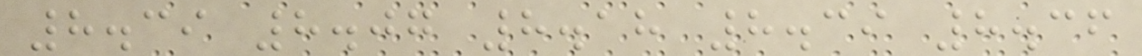8.39 8.07 8.18 8.39 8.36
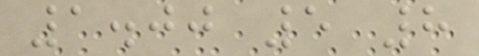1.00 5 8
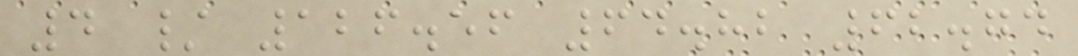4 / 126.56 64.82 62.74
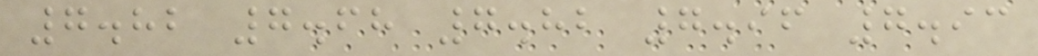7.82 7.68 7.82 7.96 7.93
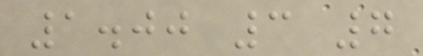1.00 3 7
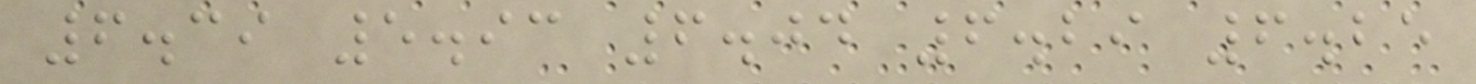6.39 5.93 6.04 6.29 6.25
